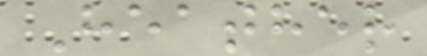Heather
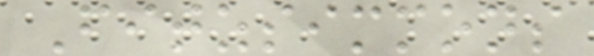Fitzsimmons
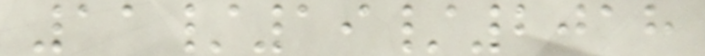11/19/2018
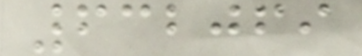632069
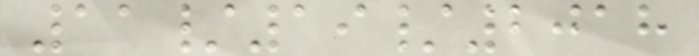11/19/2018
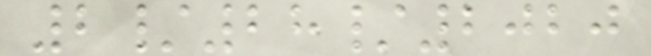2/28/2020
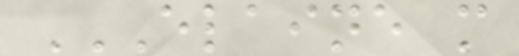ELAINE M
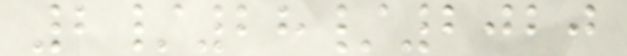2/28/2020
